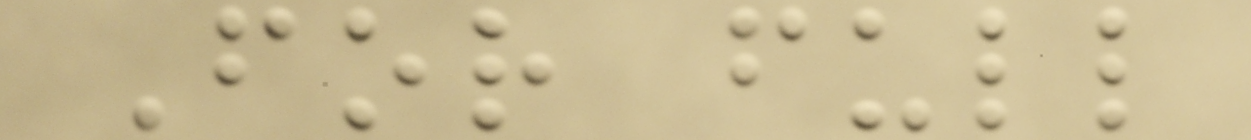For full
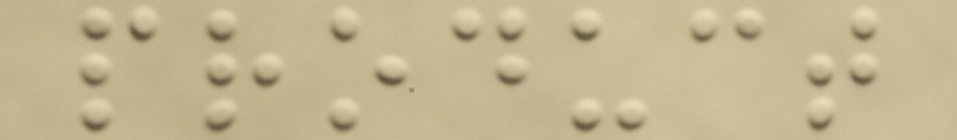product
